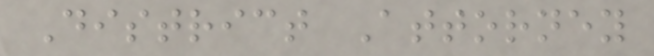District Attorney
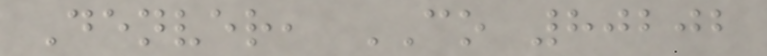Denver, CO 80202
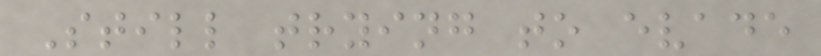Still trying to evade
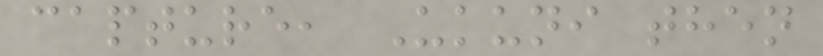capture, Ukuni then
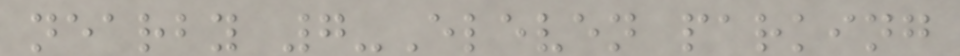nearby 7-Eleven parking
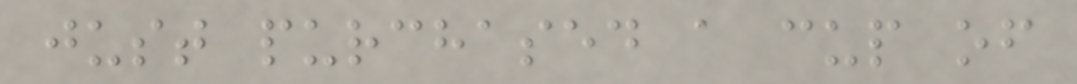just purchased a cup of
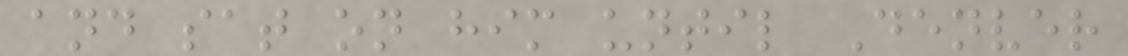and sat on him until Denver
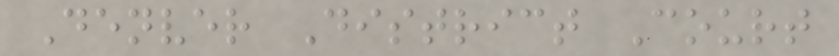Denver District Court
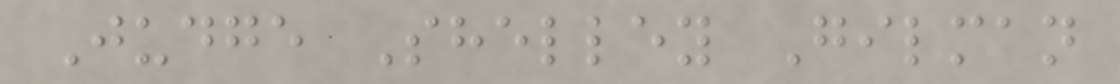Judge Shelley Gilman
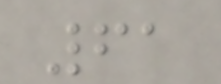61
